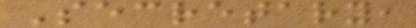Secretary,
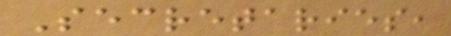Secretaries,
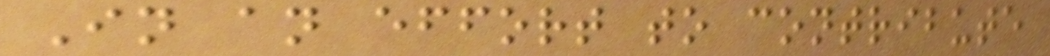In an effort to contribute
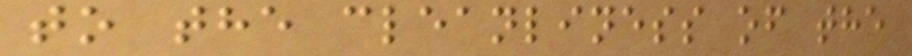to the cleanliness of the
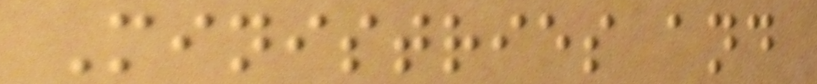Ministries and
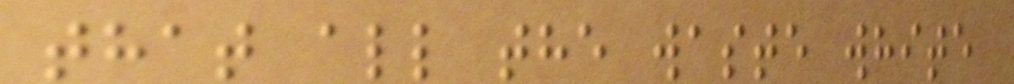that all the waste white
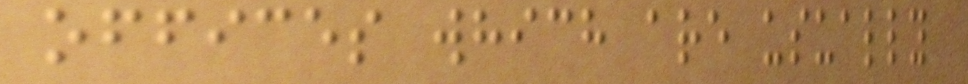offices which are usually
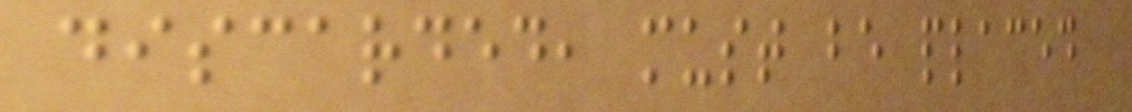discarded, must be placed
